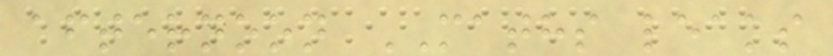afternoon MATHS leaks
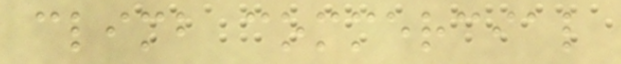climb commercial
